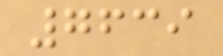7639
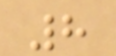8
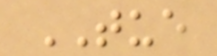TUE
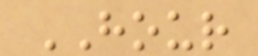HOUR
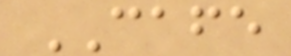CAFE
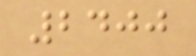2400
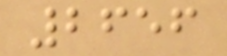2656
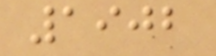1902
